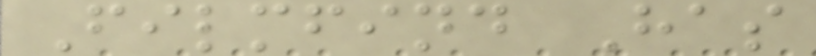Filmfind Has
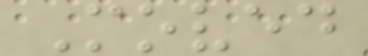Moved
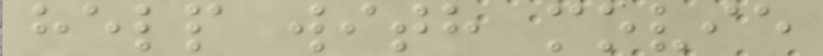help with movie
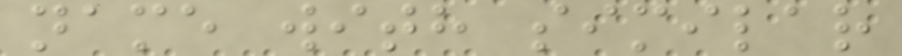name with similar
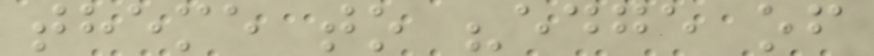theme to "edge of
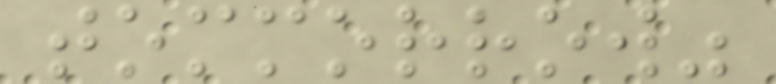tommorrow"
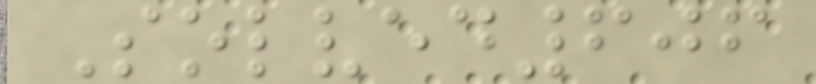Solved606
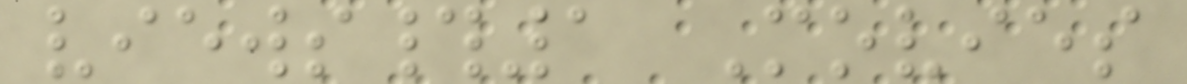views#1 Movies
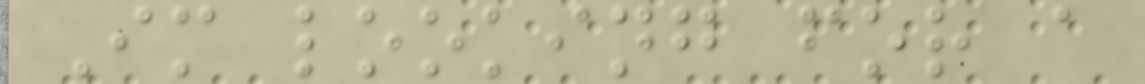Im looking for a
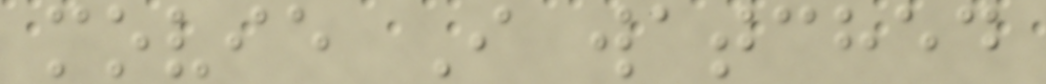movie I watched
